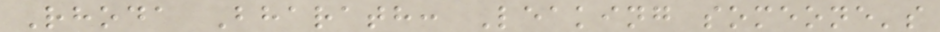Rhoda Bharath: Leaking someone's
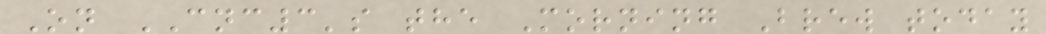On CNC3's the Morning Brew today
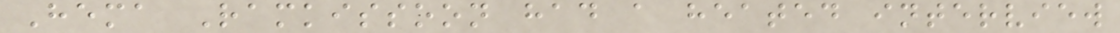Hema Ramkissoon had a heated interview
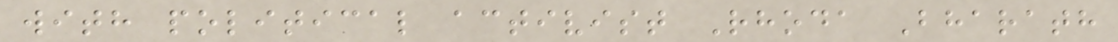with political activist Rhoda Bharath
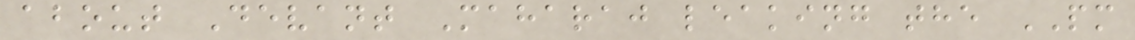about Devant Maharaj leaking the PM
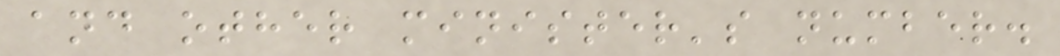and other minister's number.
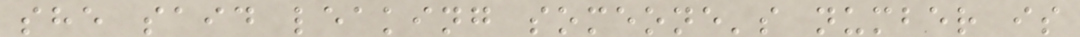she said leaking someone's number is
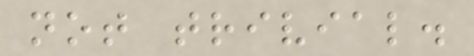not trivial.
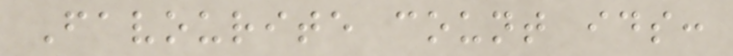Favourite count ids:
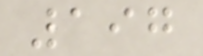197
